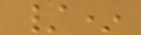/*
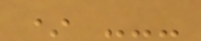* ---
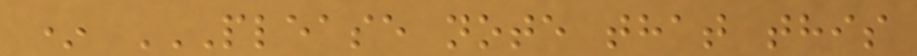* PLEASE NOTE THAT THIS
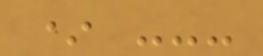* ---
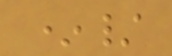*/
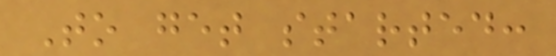To get started:
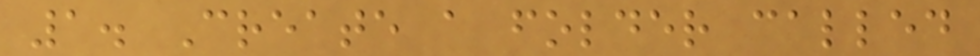1. Create a folder called
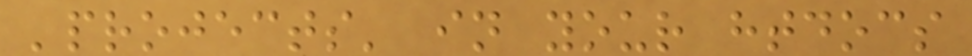'projects' in your htdocs
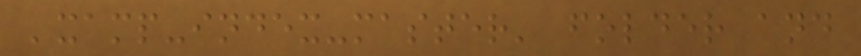'xamp-index-master' folder and
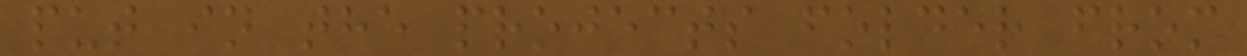put in the projects folder from
